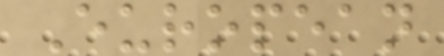European
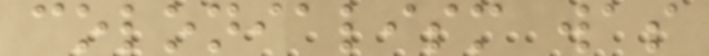colonialism was
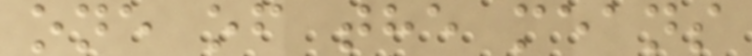one of the means
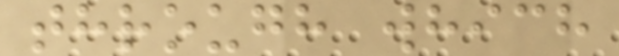through which
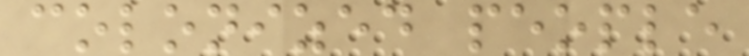colonized people
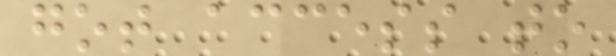got access to
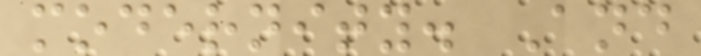modernity. And
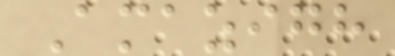Amazigh
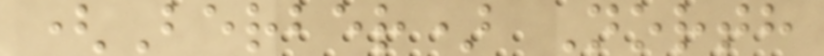(Berber) North
